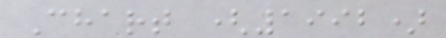Chart (1992)
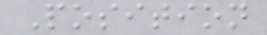Position
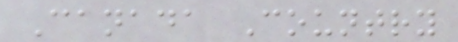Canada Country
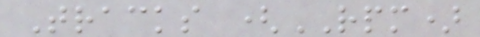Tracks (RPM)
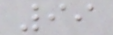99
